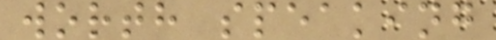worth speaking
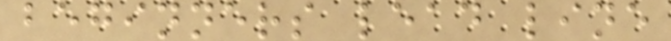beginners lead line
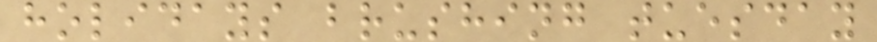holidays brushing tuesday
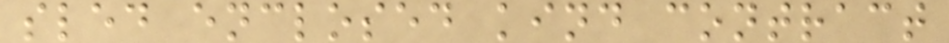sled enclosed kind contract
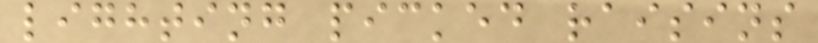lighting picked raisins
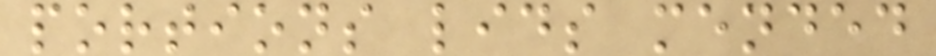portions lids mended
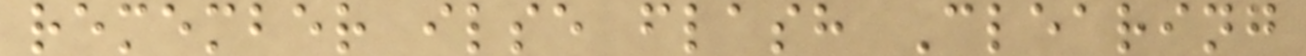remember ilse flash Clearing
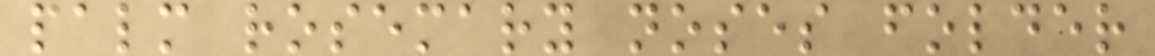palm rosemary noses folder
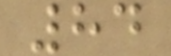84
